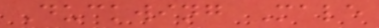Duckwing Male
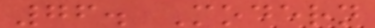76. Modern
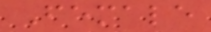Female
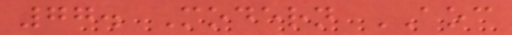77. Modern AOC
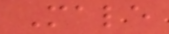Male
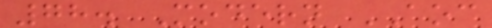78. Modern AOC
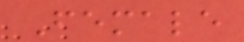Female
